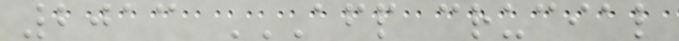2013 AFP CRUCIAL
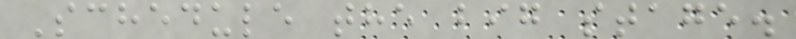Schedule the big stage.
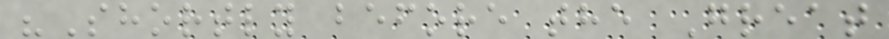"Shortly before the Great
